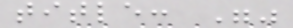title: ""
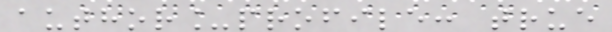author_profile: true
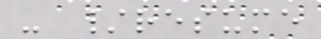- /resume
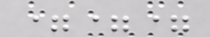===
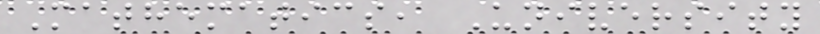Mathematics, University
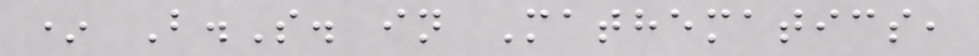* B.S. in Mathematics,
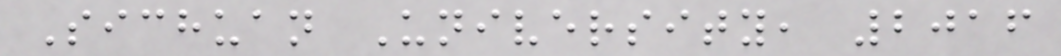Sichuan University, 2016
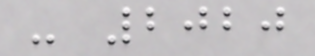- 2020
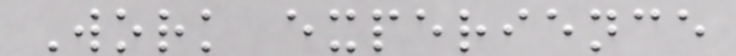Work experience
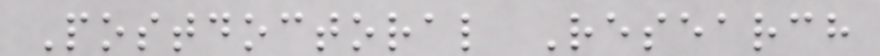Postdoctoral Research
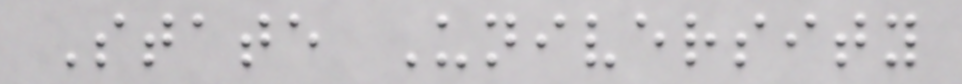State University
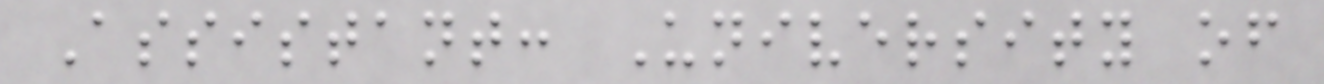Assistant: University of
